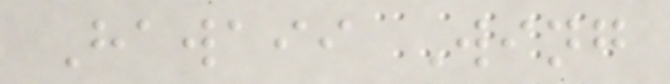Hawaii Wing
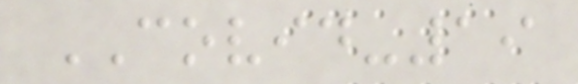COVID-19
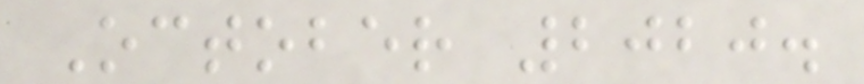October 2020.
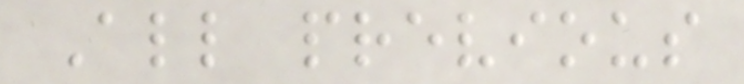All previous
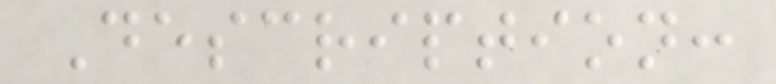Description:
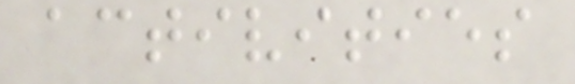activities
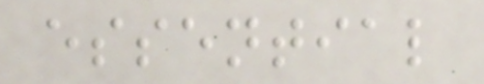essential
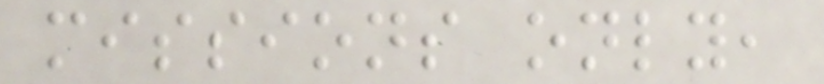missions only,
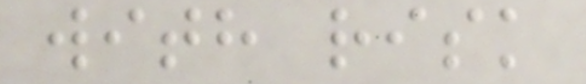with risk
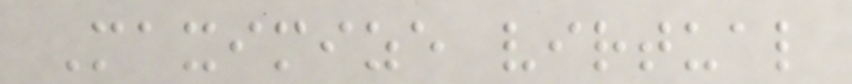Maximize virtual
